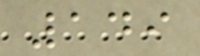149
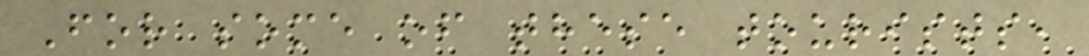For some of these tourists,
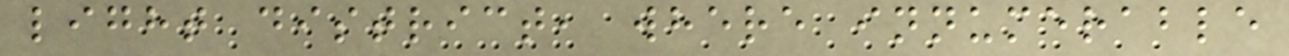light district, where innumerable
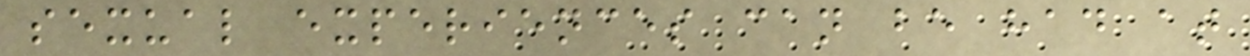sexual experiences can be had at
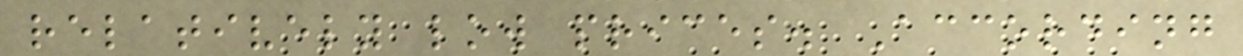relatively low prices. According
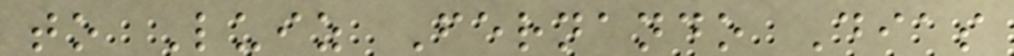to Luiz Fernando Dias
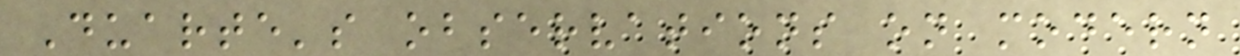Duarte's observations on modern
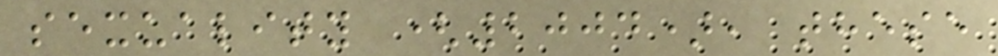sexuality (2004), these
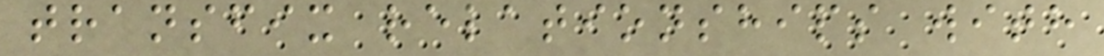transfix relationships with
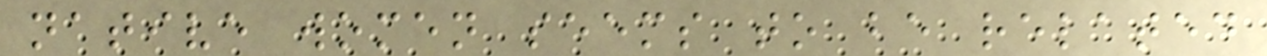native women seems to be related
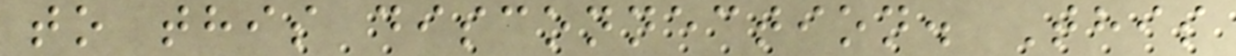to this disconnection. This
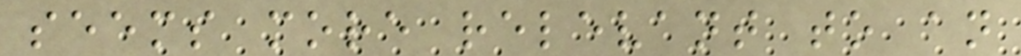seems more relevant to an
